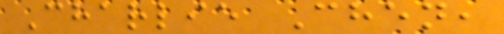Charlie Chen,
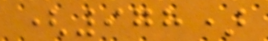(978)
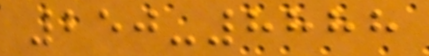250-8888
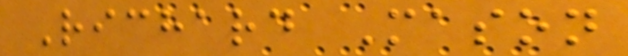Richard Mason
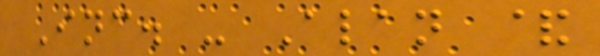Inc. - Alan &
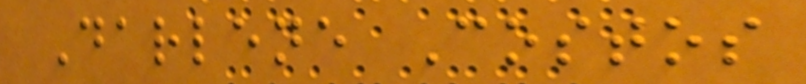Darlene Costos
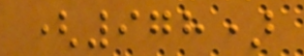(978)
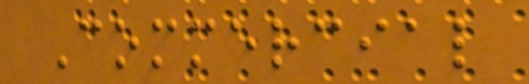Commercial
